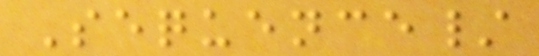Sequence/
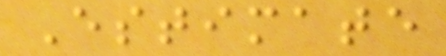Estimate
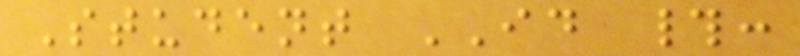Student ID #:
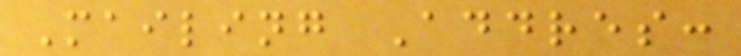Mailing Addres:
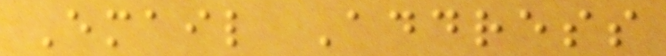Email Address
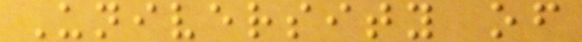University of
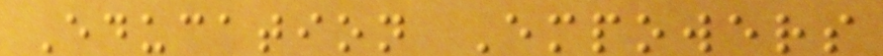Education Empowers
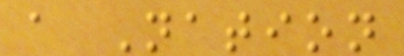a Nation
